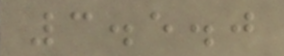3.5.0
